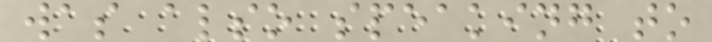was also speaking to
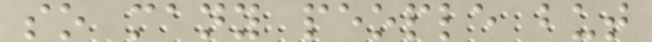so many people but
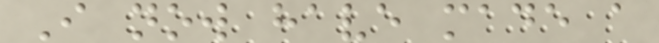I now have made a
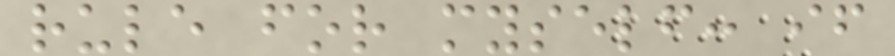rule for myself: if
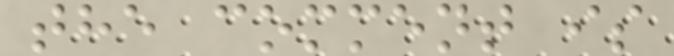the comment is
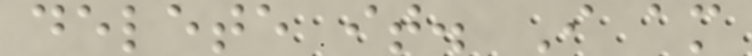delete it. I am
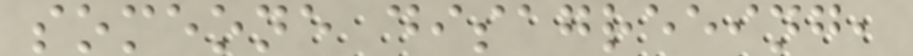someone disagreeing,
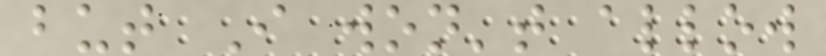but I won't allow
